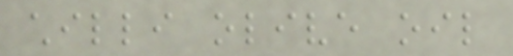chilli olive oil
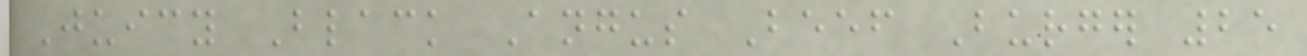Juicy Black Angus Beef Burger 25
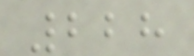228
